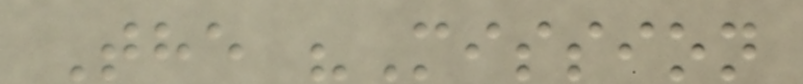The "Mission
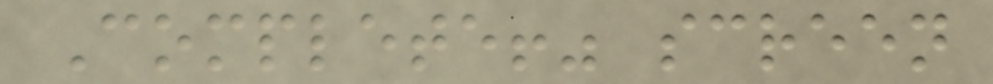Complete!" screen
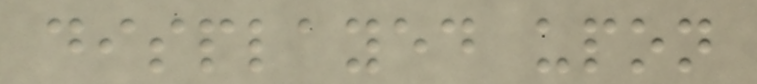displayed upon
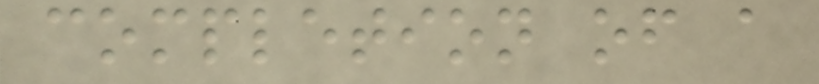completion of a
